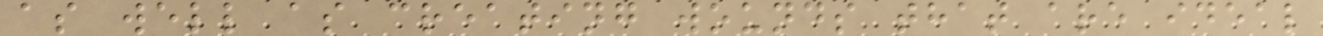as well as creating wounds that are ideal
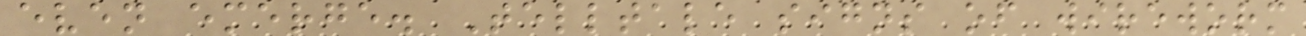even emerge. Telltale signs of wireworm
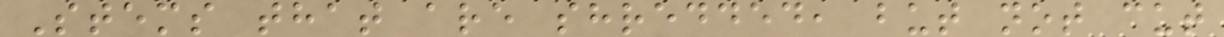Stems that are shredded, but not cut
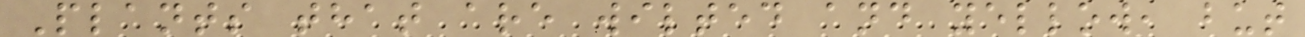Plants that are wilted and yellow, but
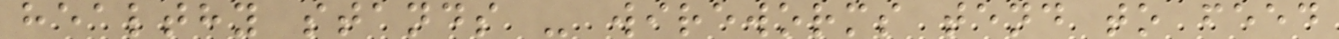healthy stands - wireworms tend to feed
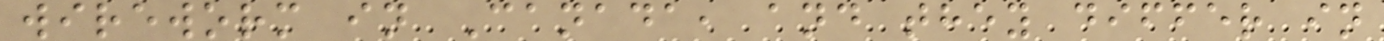wireworm in Canada, and they differ in
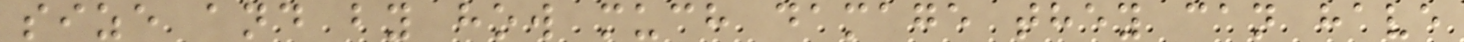size and by how much damage they can have
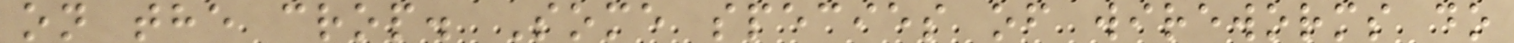on the crop. Some species of wireworms do
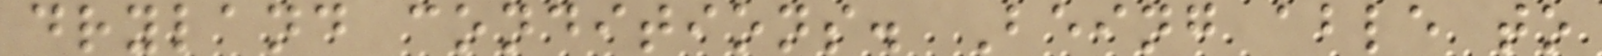dryland conditions. Being able to
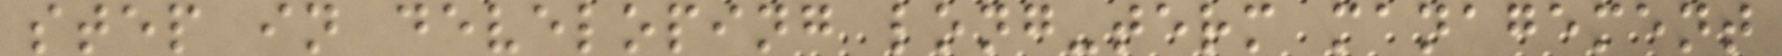step in developing long-term management
